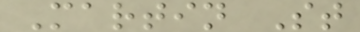Martin St
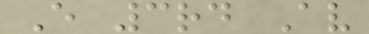E 3rd Av
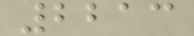2213
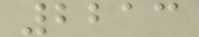2213
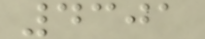4301
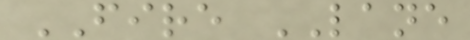FIRE LANE
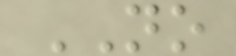NO
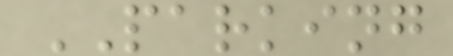PARKING
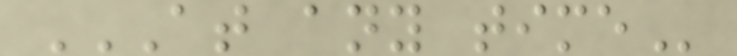AT ANY TIME
